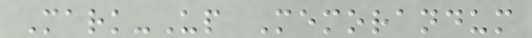Mark-Up Memorandum
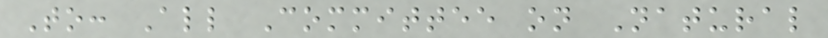To: All Committee on Natural
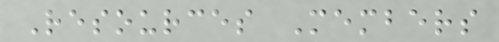Resources Members
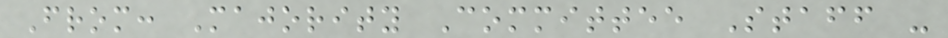From: Majority Committee Staff -
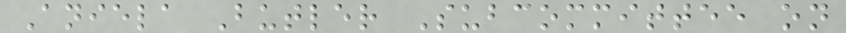Aniela Butler Subcommittee on
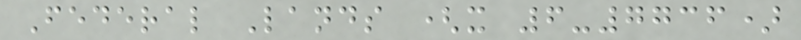Federal Lands (x 6-7736)
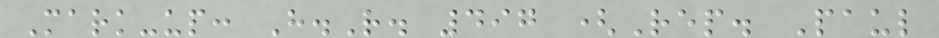Mark-up: H.R. 497 (Rep. Paul
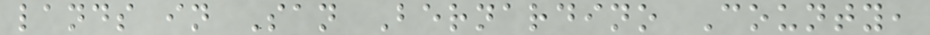lands in San Bernardino County,
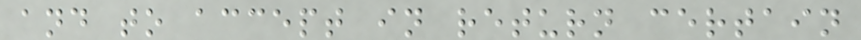and to accept in return certain
